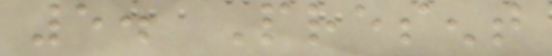5. Present
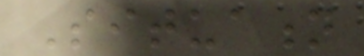Situation
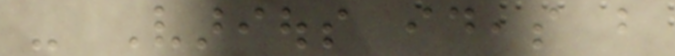- Various ideas but
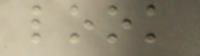look
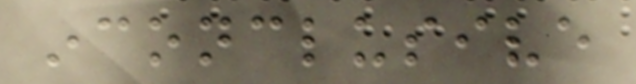inconclusive
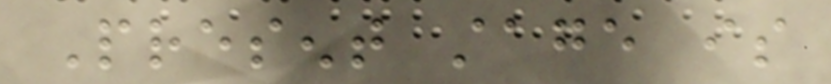Present stage is
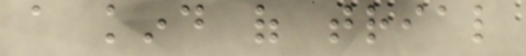a kind of trial
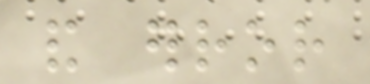and error
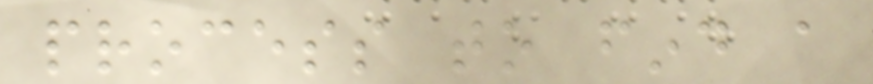process to find a
